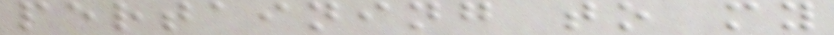pertaining to my
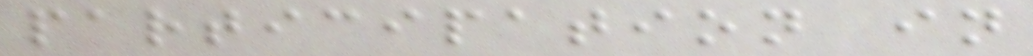participation in
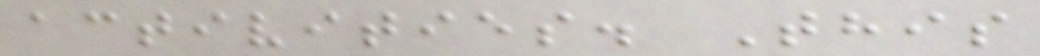activities. This
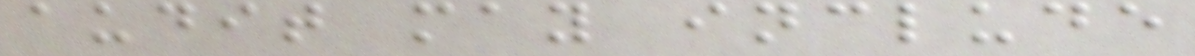audit may include
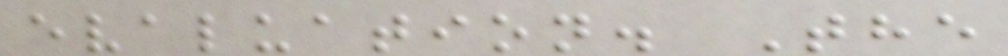evaluation. The
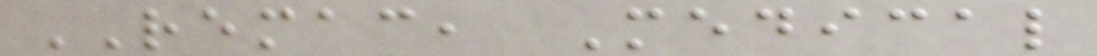REMAC, Medical
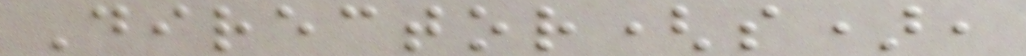Director(s),
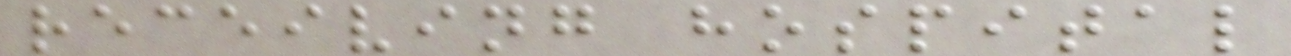receiving hospital
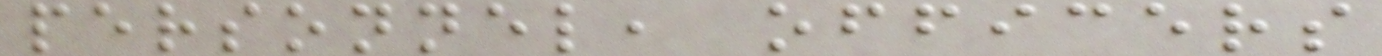personnel, officers
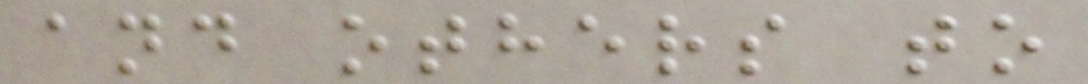and others to
